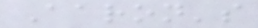Aaron's
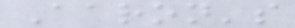Aaron's
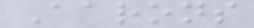Aarons
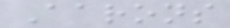Aarons
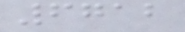6712
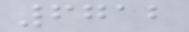6712
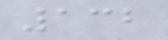132
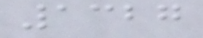1327
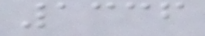1336
